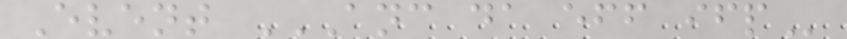Event ANC DA EFF IFP
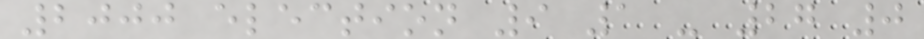2000 election 9 1 - 27 0
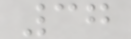37
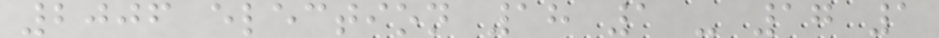2006 election 18 1 - 17 1
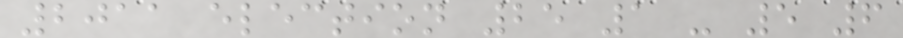2011 election 25 1 - 5 6
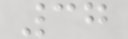37
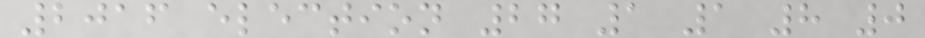2016 election 27 1 1 8 0
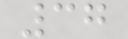37
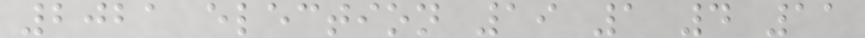2021 election 19 1 4 11
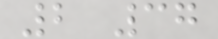2 37
